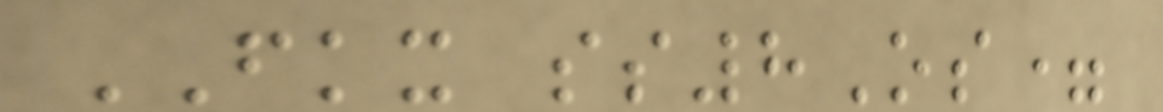FKX ss8Os=
